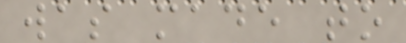was made to
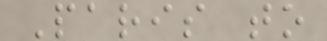Paris to
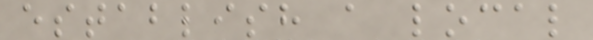establish a local
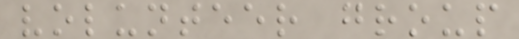volunteer group
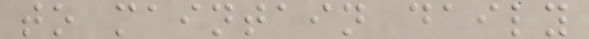to maintain daily
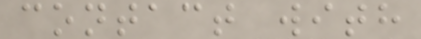contact with
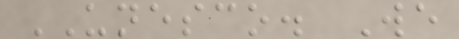UNESCO. We
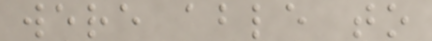were able to
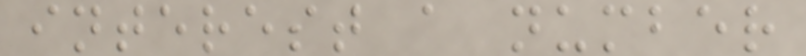interest a number
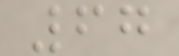67
